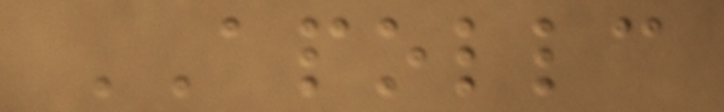APOLLC
